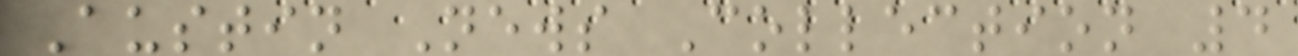Austin News Collection 4
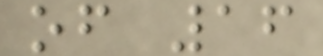of 16
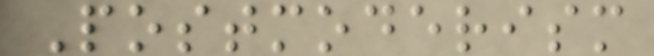Postmoderism
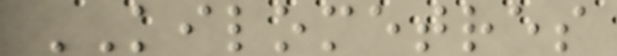KILOMETRES
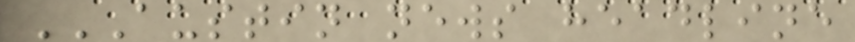AUSTIN NEWS HEADLINE
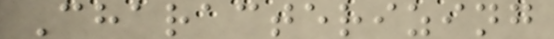Characterizing
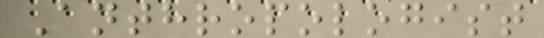Anthropologist
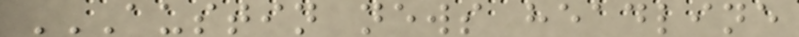AUSTIN NEWS HEADLINE
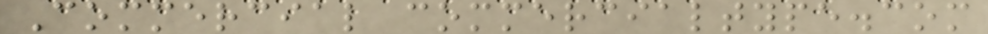Commercial commercialtype.com
